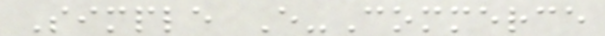Simple E-Commerce
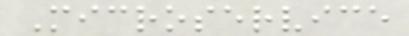Microservice
